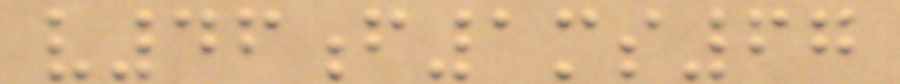v46f1ms67
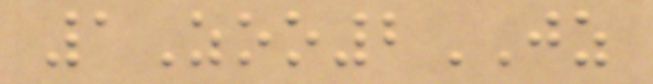1Zoo2JZ
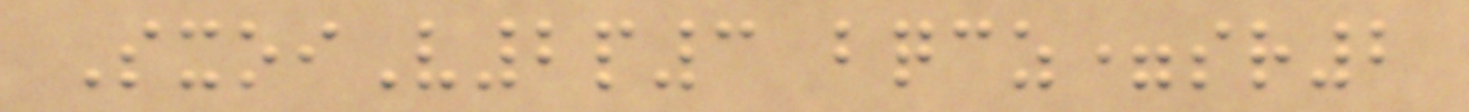SxoiV2p3 bqcz=sr2
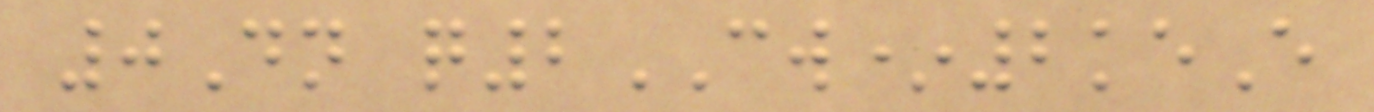0Dn q2CW*2keE
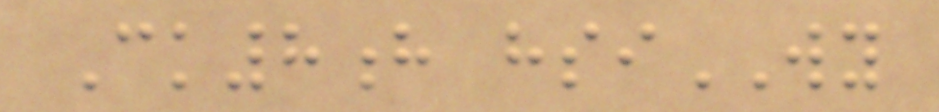Ck8h hsiWY
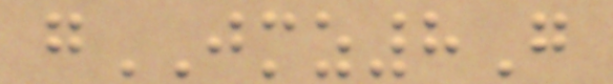gJMZ8G
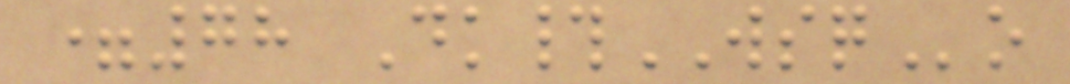=78 Dk#WSQo
